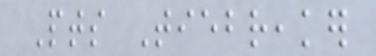Pts Tiebreaker
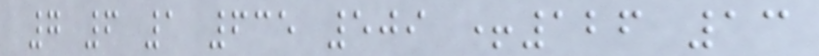7 6 1 635 509 +126 13
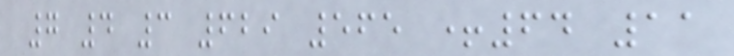7 4 3 629 565 +64 11
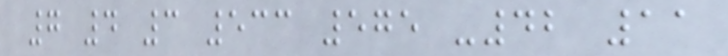7 4 3 533 575 -42 11
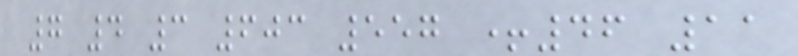7 4 3 603 557 +46 11
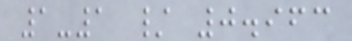1-1 / 0.963
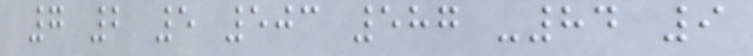7 2 5 503 587 -84 9
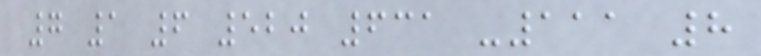7 1 6 520 631 -111 8
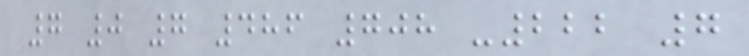7 0 7 486 708 -222 7
